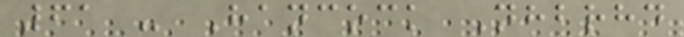61 - Hancock Nhbrhd
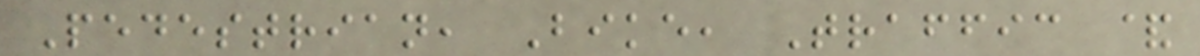Pedestrian, Bike, Traffic &
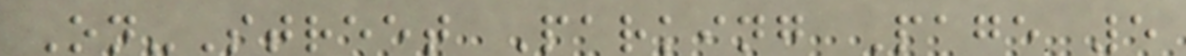On-Street Parking Page 5
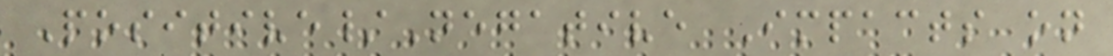Positive/Negative Impacts on
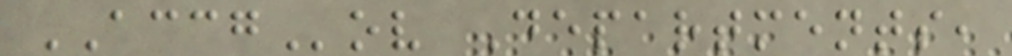ACCGov Departments,
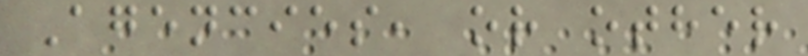Agencies, or other
